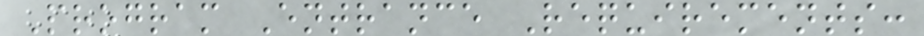Program Entrance Requirements:
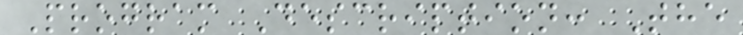Program Description: The
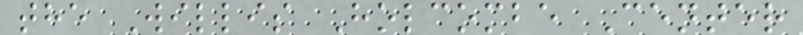the Willis Holcombe Center
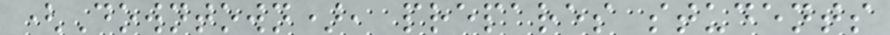(Downtown), prepares students
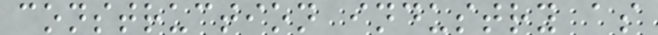construction industry as
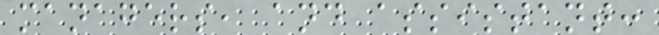managers, and assistant:
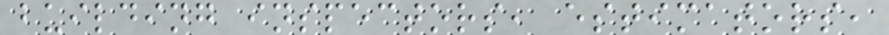building inspectors, estimators,
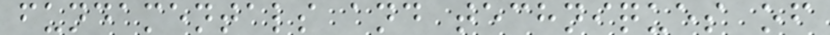fundamentals and techniques of
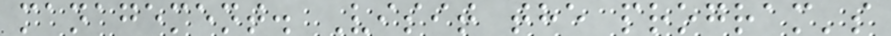management. Visit the program's
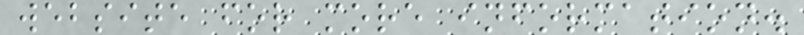website for more information.
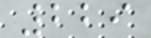229
